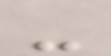-
